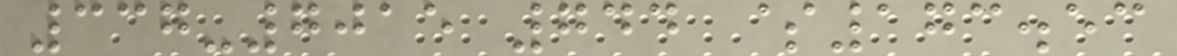337-7015 744 $173.53
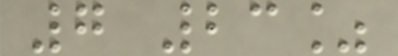7 23%
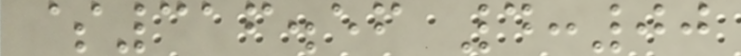$316.56 4:00
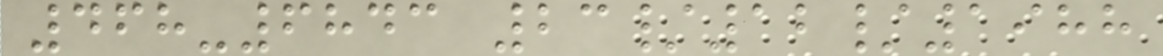468-6843 23/12/1988
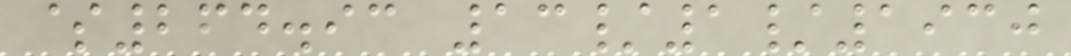$264.93 13/1/1930
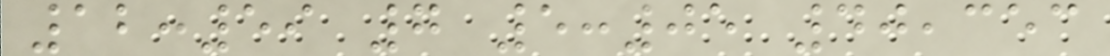12:59 7 5:05 40,353
